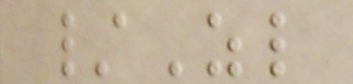/Zl
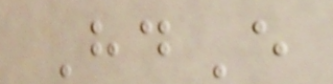HdE
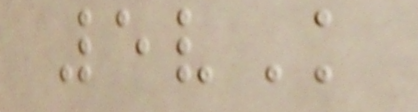5vK
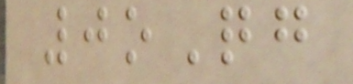0oQg
